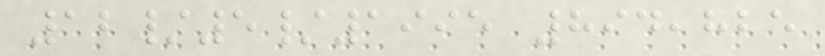12/5/1995 894,825
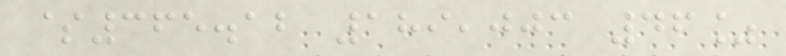$365.12 189,003 46%
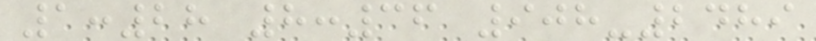1:28 8:36 908-2489
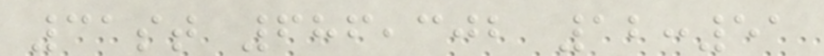31st 686,302 12:51
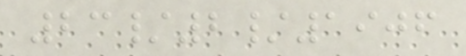23/2/1906
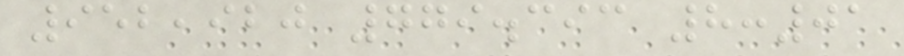952,920 779.393 8:01
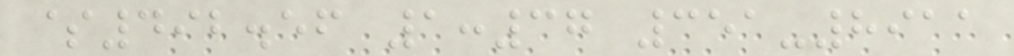$492.56 1:37 351-8911
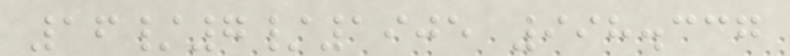16/7/1905 998.337
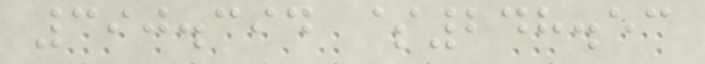390.394 $248.53
